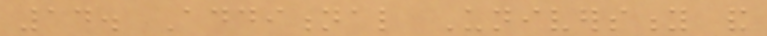14. Additional University and
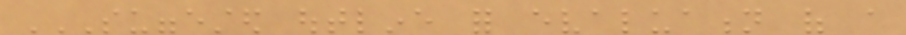SUGGESTED OUTLINE FOR EVALUATION OF A
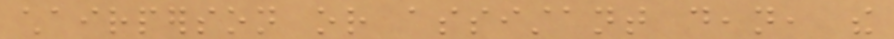chairperson or assistant dean, the
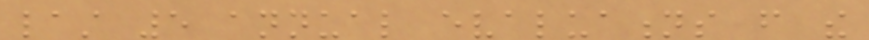last 5 annual evaluations from the
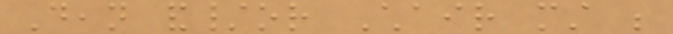Dean and/or Chair must be
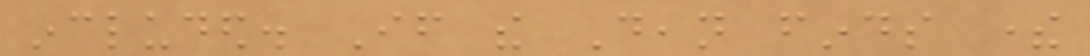included. If the Dean finds there
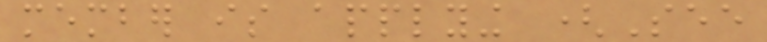member is applying (See
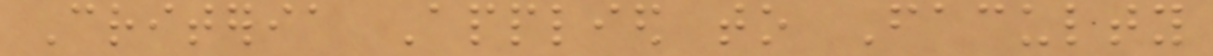Criteria Applied to Faculty
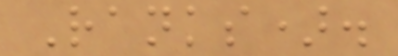Ranks).
